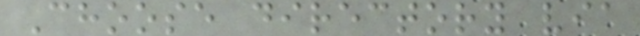Choose directory via
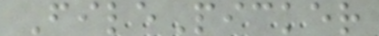FilePicker
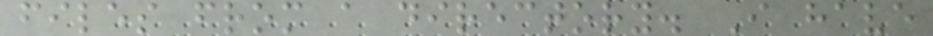files from a directory. I have
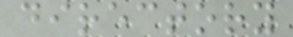directory
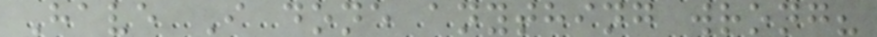Have I done anything wrong?
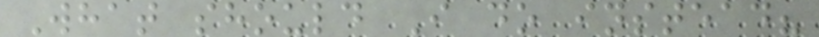What should I do instead?
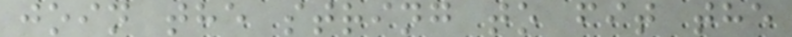join the string to fit the
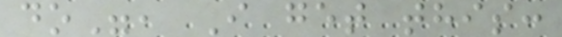do", I get this:
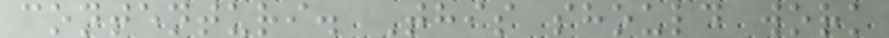contenturi. This should work
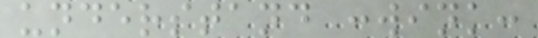understand :wink:
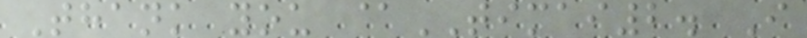Thank you @TIMAI2. I
